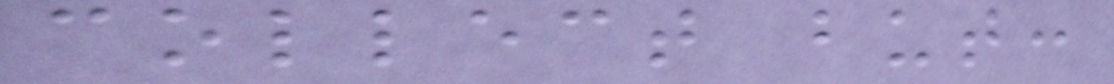collect but:
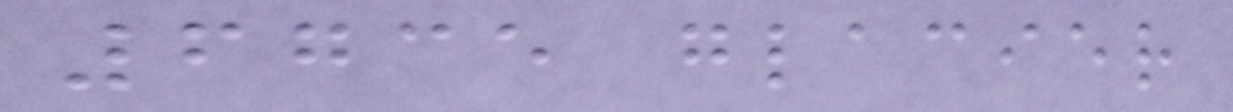6735 glacier
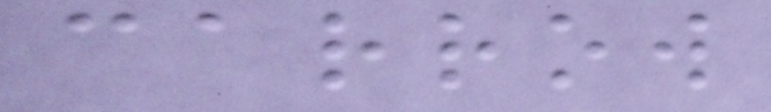carrow
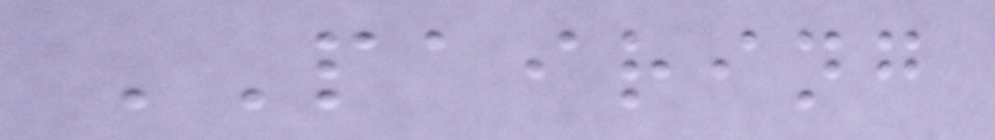PAIRING
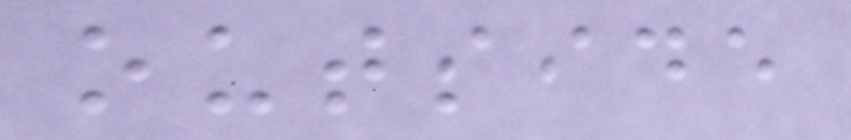outside
